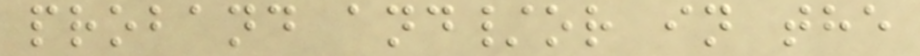proband and/or in the
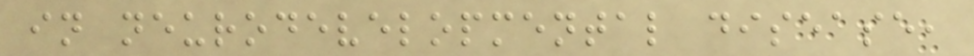in neurodevelopmental disease,
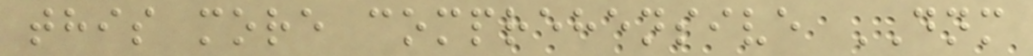this more comprehensive DNM
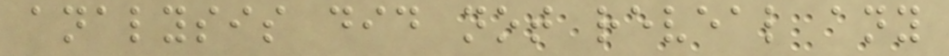analysis did not reveal any
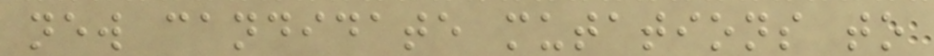new candidate mutations to
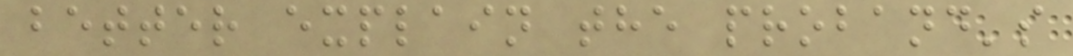better explain the proband's
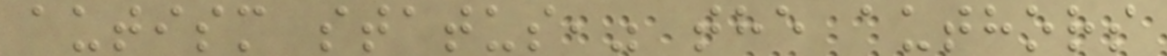autism status," the authors
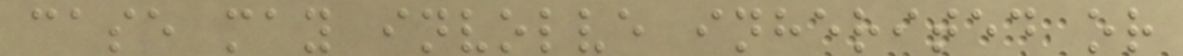case may involve inherited or
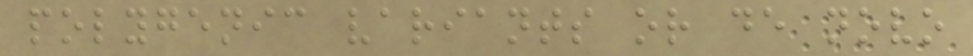polygenic variants or de novo
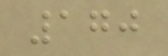170
